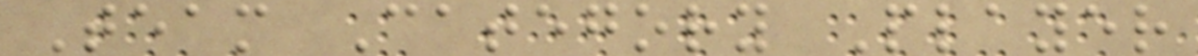Team Category Player
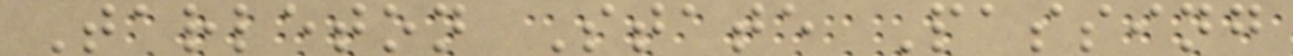Tarleton State Passing
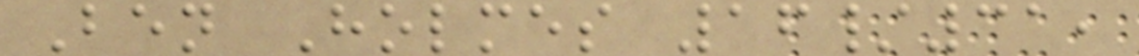Ben Holmes 16/31,
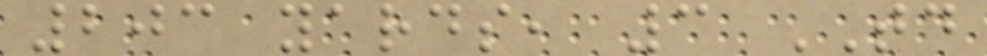203 yards, 3 TD
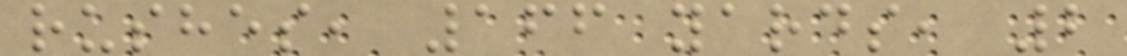rushes, 166 yards, 2
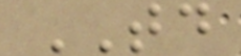TD
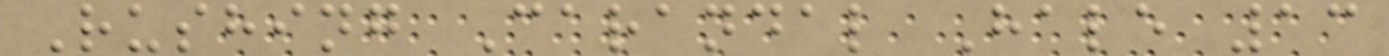Rushing Carandal Hale 13
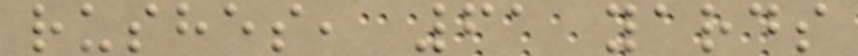rushes, 61 yards
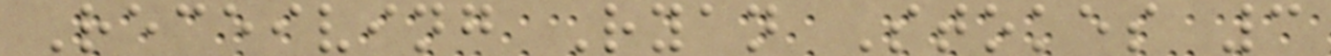Receiving Ryan Stokes 3
